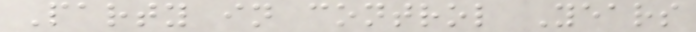Party in control Years
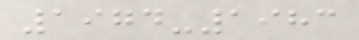1974-1983
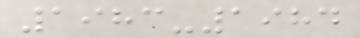1983-1984
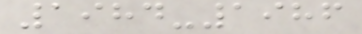1984-1986
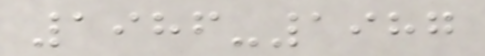1986-1987
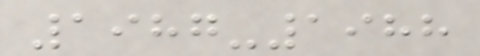1987-1988
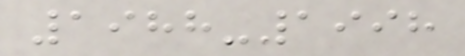1988-1998
